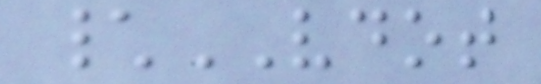\VDOT
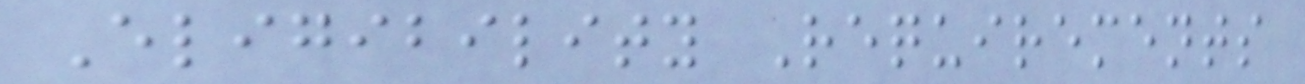Eligibility Requirements
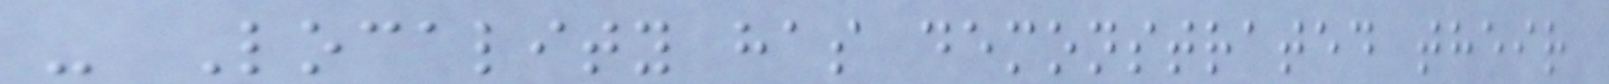- Locality has demonstrated their
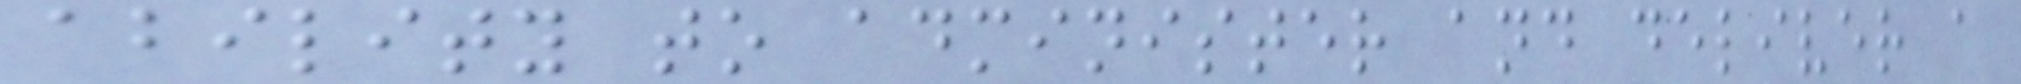ability to administer and deliver a
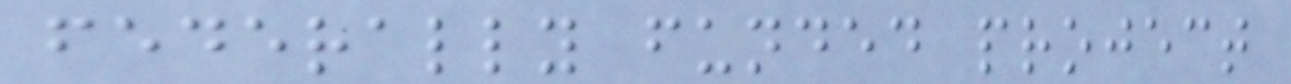federally funded project
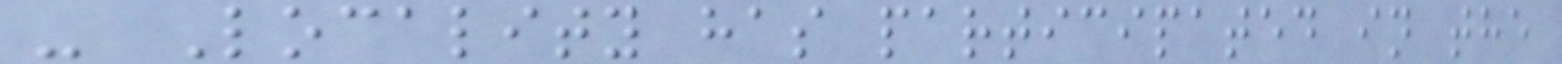- Locality has participated in the
